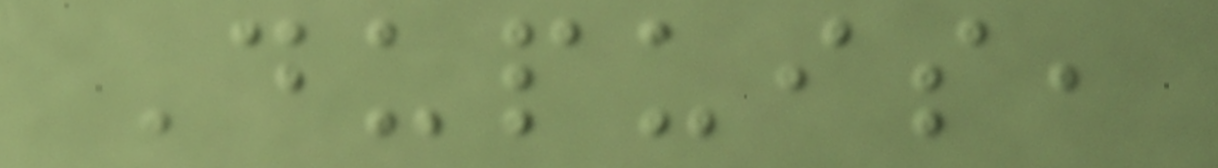Dupuis,
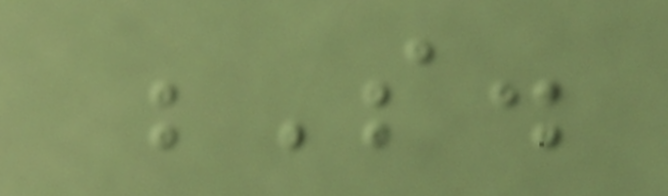S.
